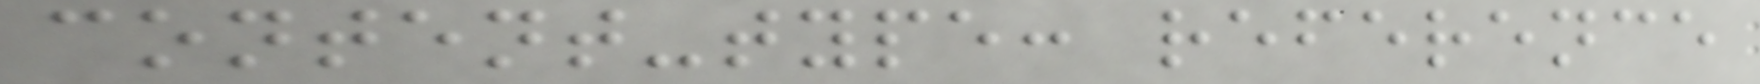content-type: reference
